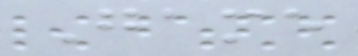Game
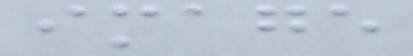image
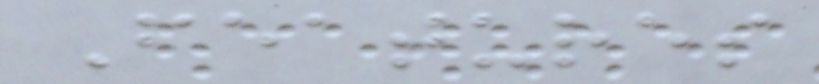Features
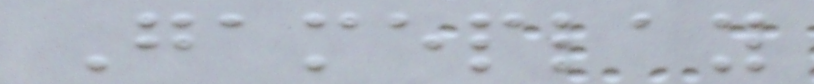Gameplay
